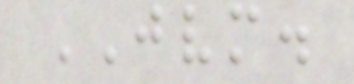JVM.
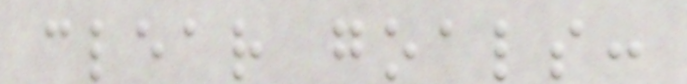clear goals:
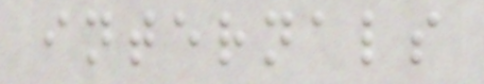internals
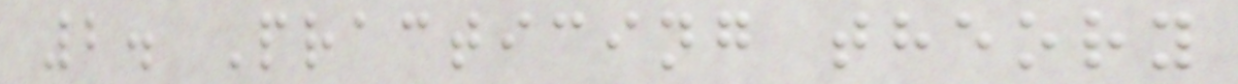2. Practicing theory
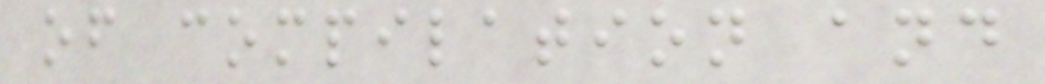of compilation and
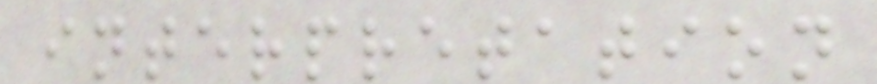interpretation
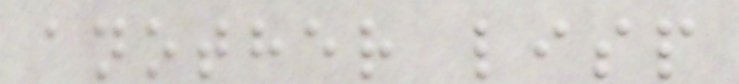another lisp
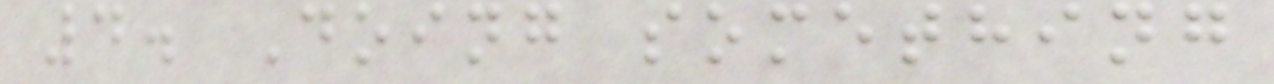4. Doing something
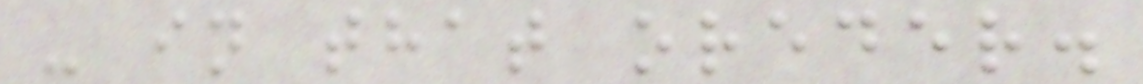- in that oreder.
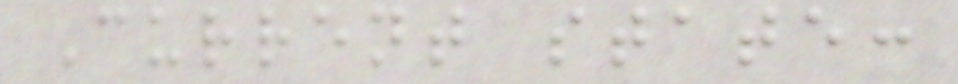Current state:
